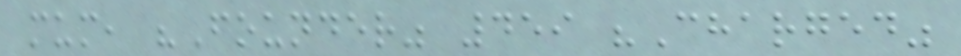mum, "Founder" 459 "Charged"
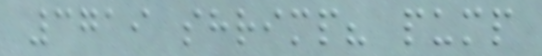3719 shrimp? pump
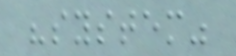"system"
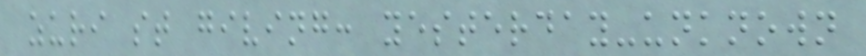zuri st giving: yesterday-unknown
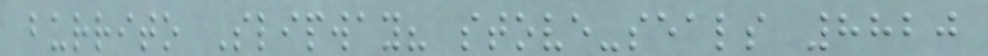burrito Slipway? stove-seals 8820
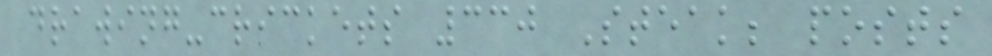drawing-crickets 330 Steak; posts
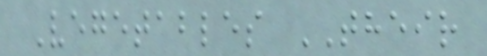Vegetables THEIR
